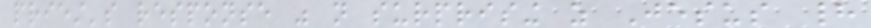priest's response was not surprising as Jesus had
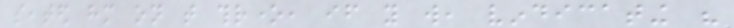seated him on that throne, if you will, vindicating his
